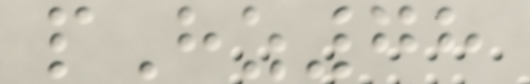pHz78
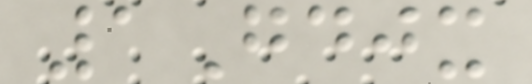1Gdjx
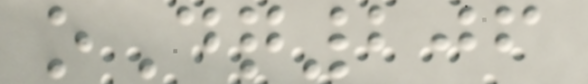oDq206
